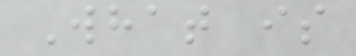What is
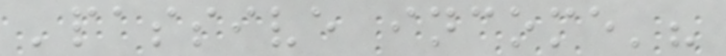'passive income'?
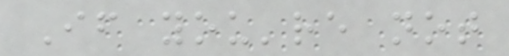If you're not
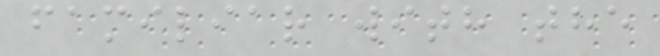familiar with the
